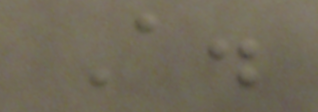A.
